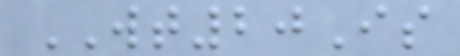WT20Is
